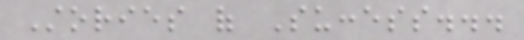Stories of Success...
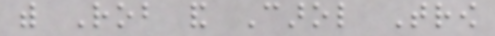with Rob and Carol Trow
